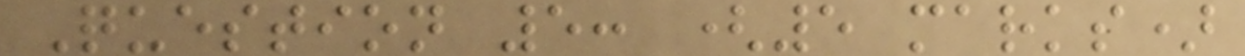Question 5: (5 marks)
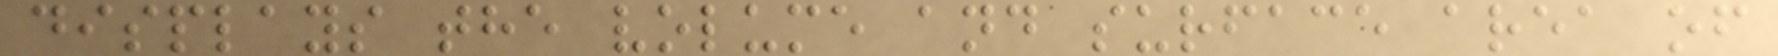displays the volume and surface area of
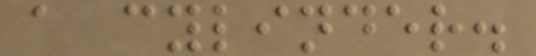a cylinder.
